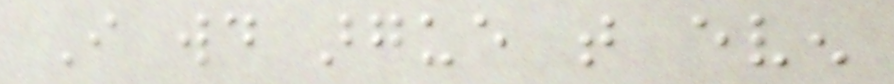I would argue that even
